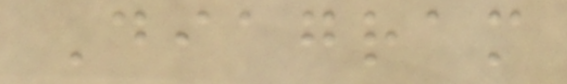Diagram
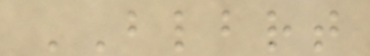BLBRT
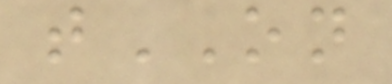tON
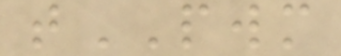tPWM
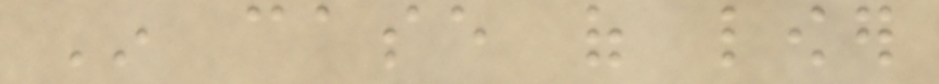In case of lower
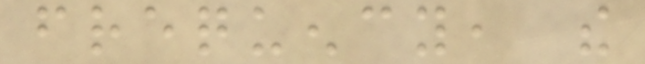frequency, the
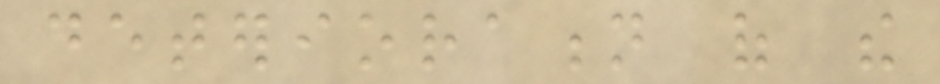deterioration of the
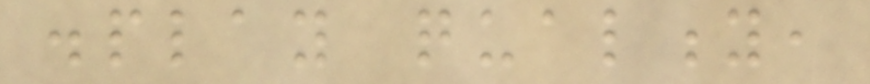display quality,
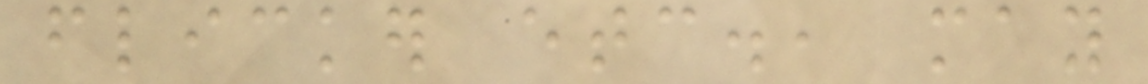flicker etc., may
